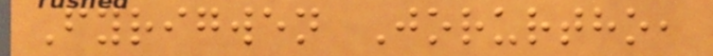Fyrigwen Jorurtho,
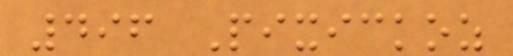496 Pixickoz
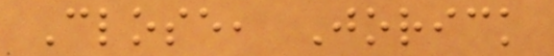Close, Jorick
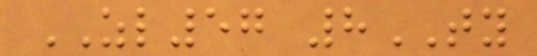ZL57 8TY
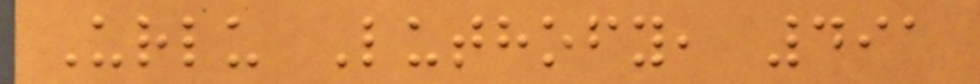Urlu Luthofy, 491
